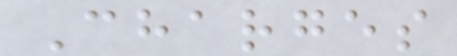Charges
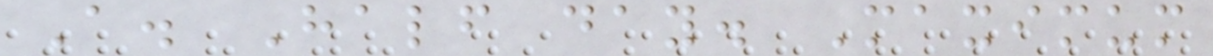A. Half day. Maximum
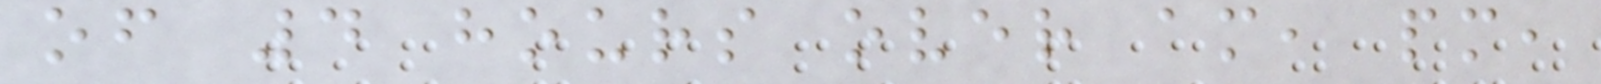of 4 hours over am, pm,
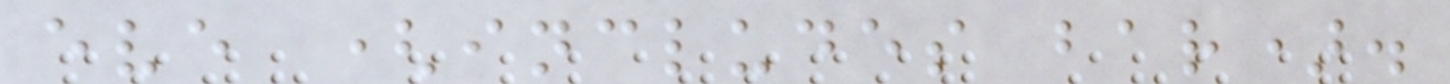eve (includes bar).
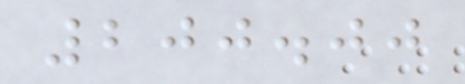200.00
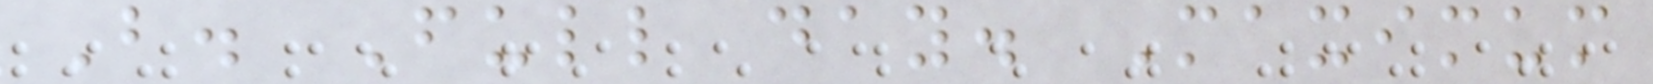B. Full day. Maximum
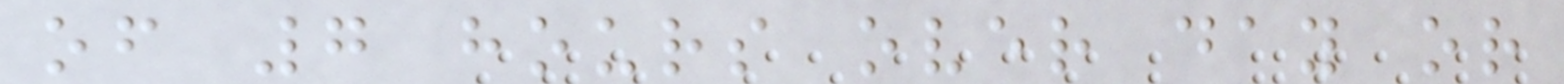of 7 hours over day or
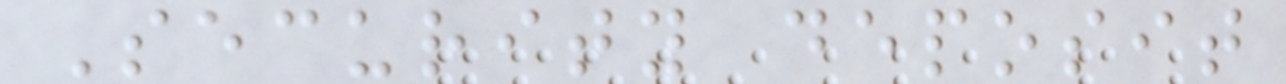Security deposit
